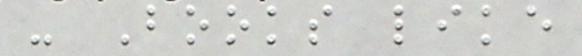- Books like
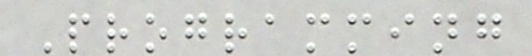Programming
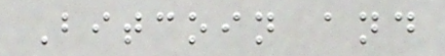Bitcoin and
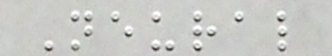Neural
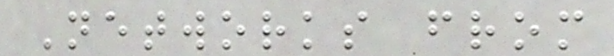Networks from
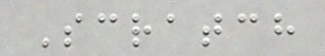Scratch
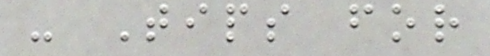- Tips for
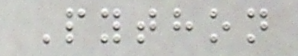Python
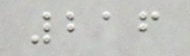216
